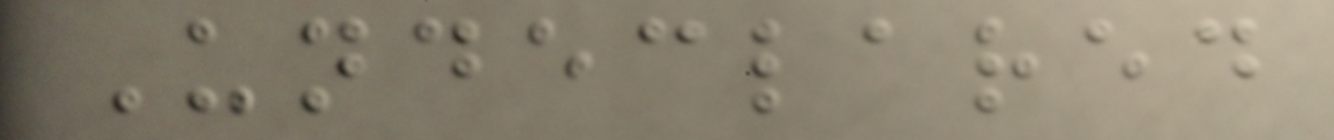Undeclared
